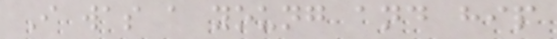I was a young and hip
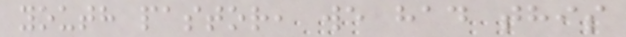youth pastor, we had this
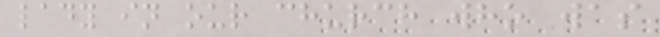lady in our church who was
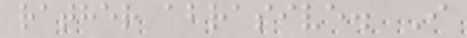rather abrasive. I
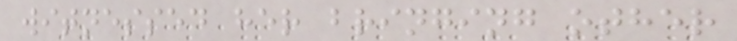witnessed her bringing other
